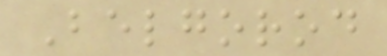Belgorod
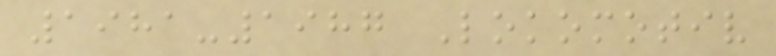1981-1987 Lokomotiv
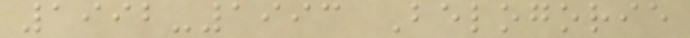1992-1993 Belogorie
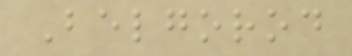Belgorod
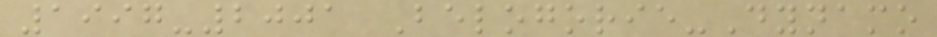1997-2001 Belogorie-Dynamo
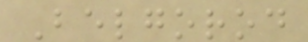Belgorod
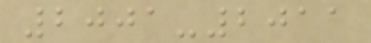2001-2011
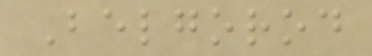Belgorod
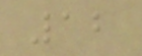12
